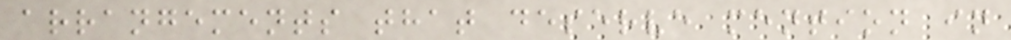arrangements that deserve mention in
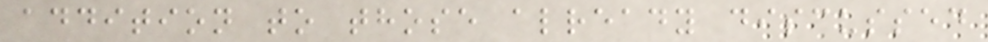addition to those already discussed
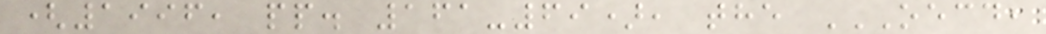(1996, pp. 161-69), the OECD,
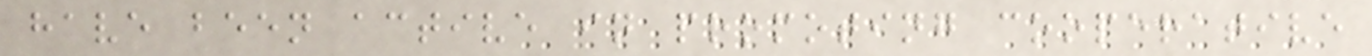have been active in promoting cooperative
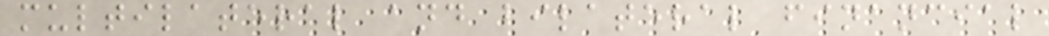multilateral and bilateral financial
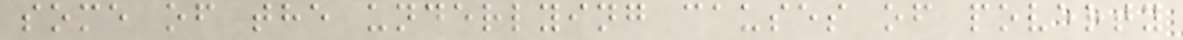some of the underlying causes of poverty
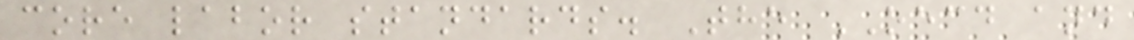core labor standards. The OECD and
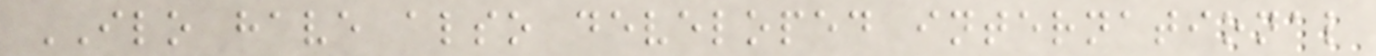ILO have also developed international
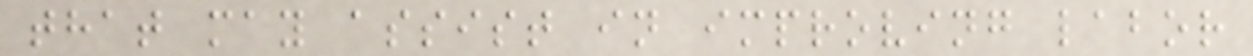that may assist in improving labor
